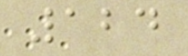124
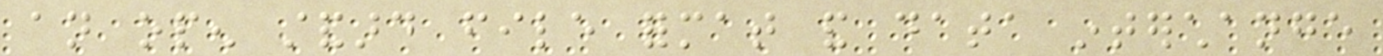an open standard file format and data interchange
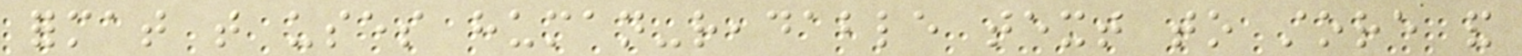format that uses human-readable text to store and
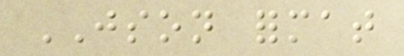JSON format
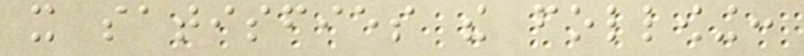it satisfies the following:
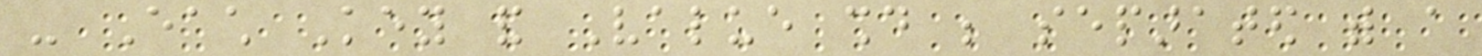- Each Key and Value should be separated with a
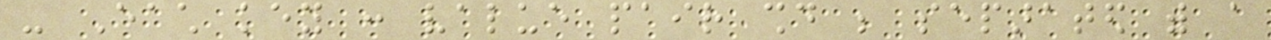- Each key : value pair should be separated with a
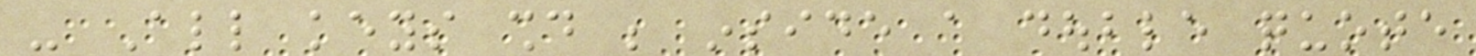- All keys should be inside a double quote
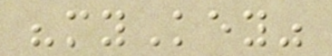"myKey"
